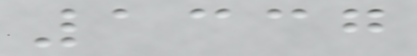1337
